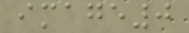image0
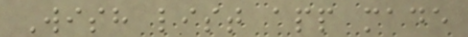Wish list app made
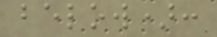below):
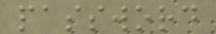password
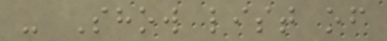- Show list of
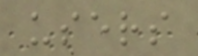users
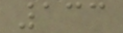133
